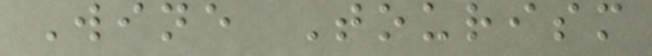Wine Tourism
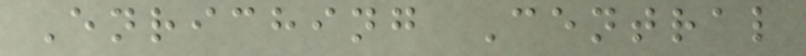Enriching Central
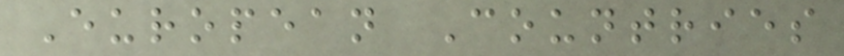European Countries
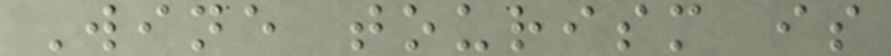Wine tourism is
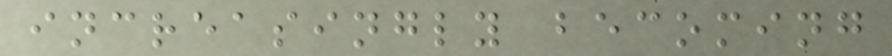increasingly becoming
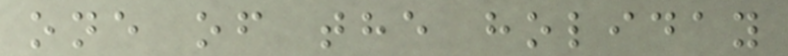one of the holiday
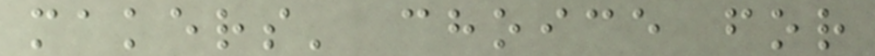makers' choice for
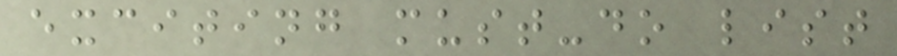exciting must-do list
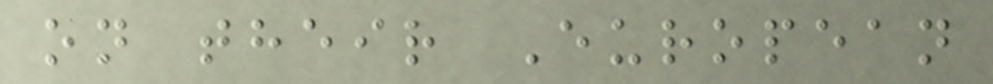on their European
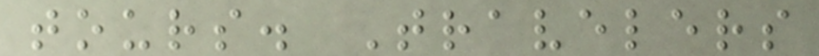tours. Travelers
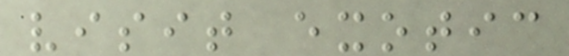visit exotic
